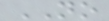NO
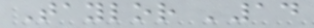Taylor '14
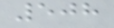508
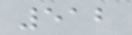512
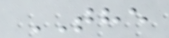THE
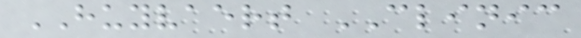HUYVAERT CLINIC
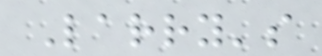Larry's
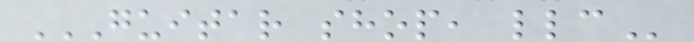GUITAR SHOP, LLC
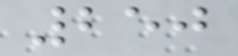250
